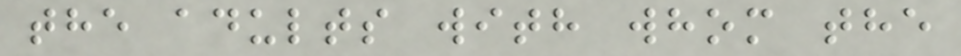the adults with whom the
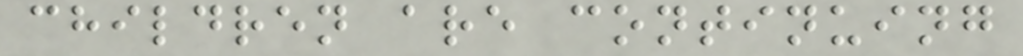children are continuing
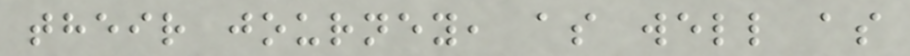their journey, as well as
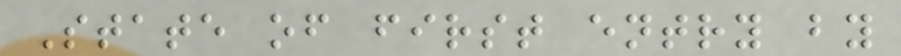State of first entry by
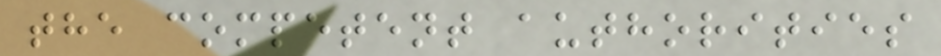the competent authorities
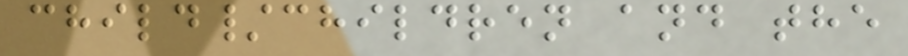child/children and the
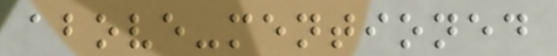above-mentioned
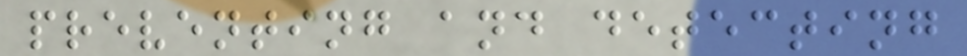preventing and detecting
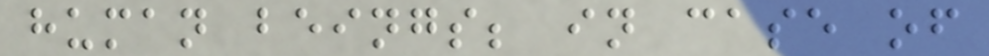human beings; in case of
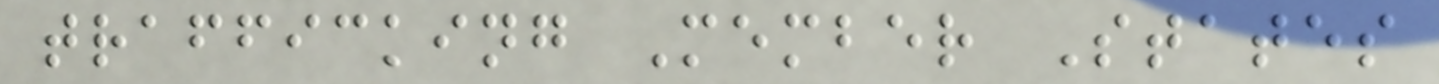trafficking Member States
